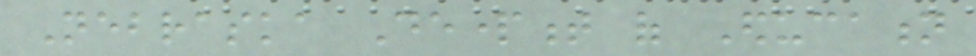Nebraska Department of Education
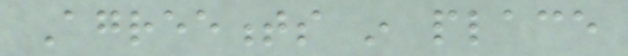Agreements in place
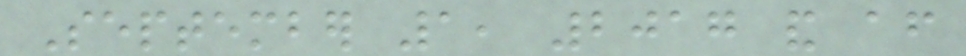September 1, 2017 and after
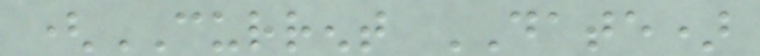(CURRENT DATE)
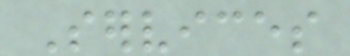Services
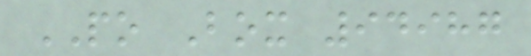PO Box 94987
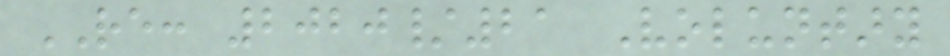RE: 2020/21 Voluntary
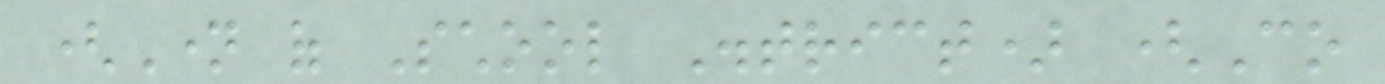(Name of School District) (Co
